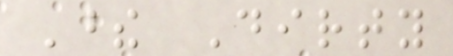These Dirty
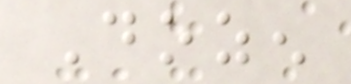Dozen
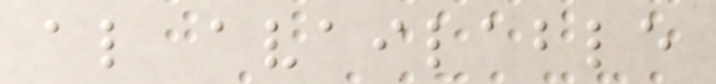also available
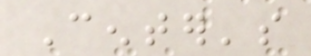Center's
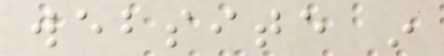website in
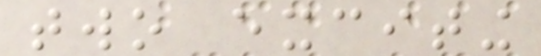two exciting
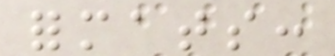formats:
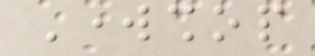Workshop
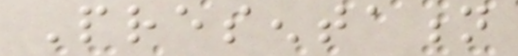Presentation
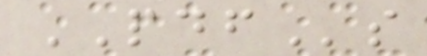PDFs
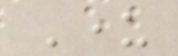Under
